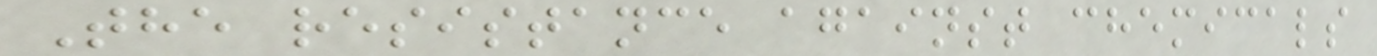The resistance against chemicals
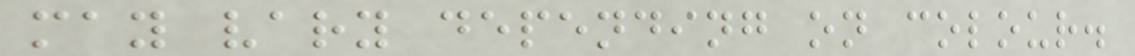may vary depending on colour.
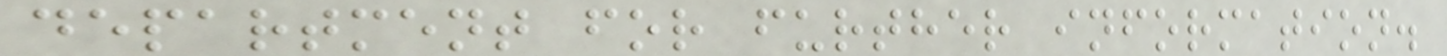department for further information.
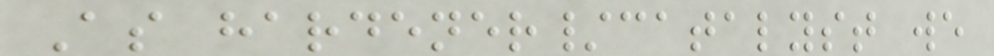As hardener/catalyst we
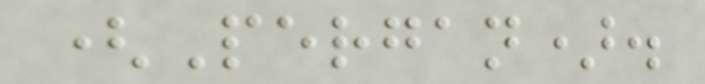(Pergan).
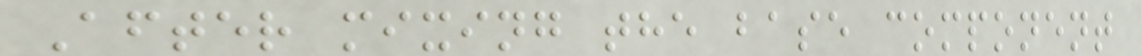After mixing the base component
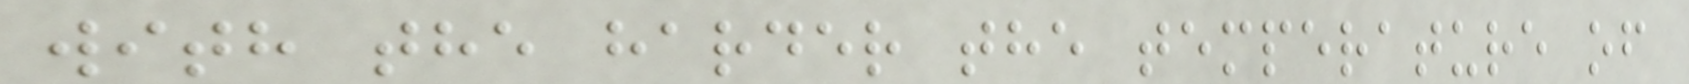with the harder the temperature of
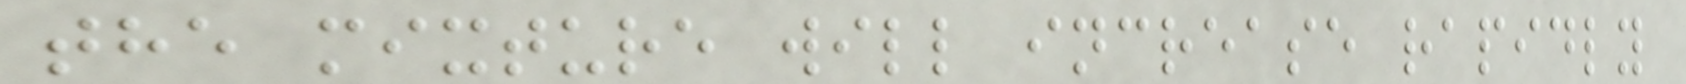the mixture will increase rapidly
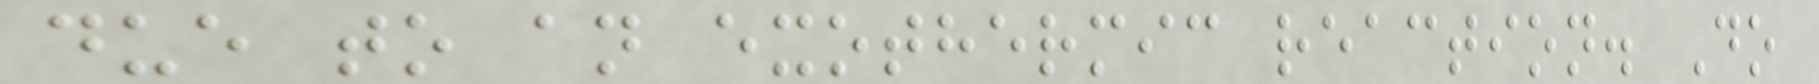due to an exothermic reaction. Do
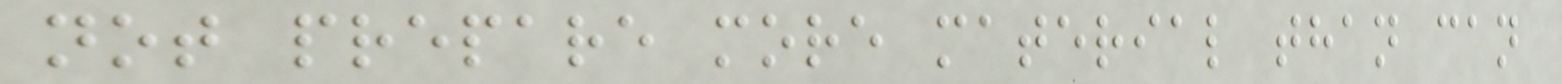not prepare more material than can
